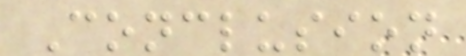Conclusion
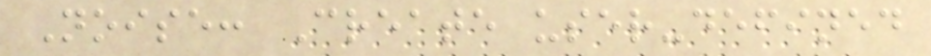Noise: Create user-defined
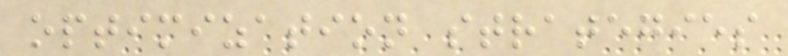optimization strategies
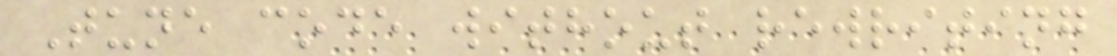Tune code without rewriting
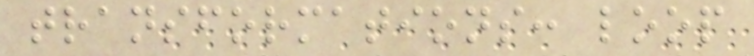transformations: loop
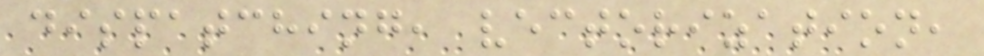dispatching, vectorization,
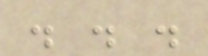. . .
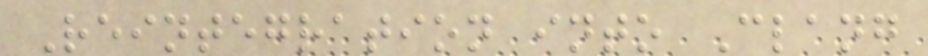Reintegration into Clang
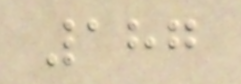187
